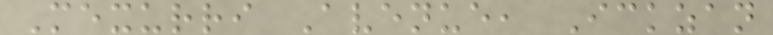Mexurri Avenue, Ickzan
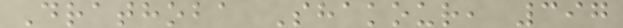Drathoba Shakour, 397
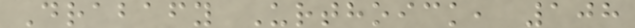Drabafy Urthoick, 108
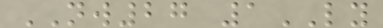NW27 1LY
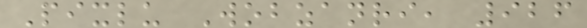Pixlu Wobzanri, 926
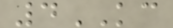4KC
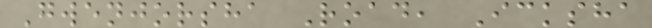Gwenjorsha Road, Icksha
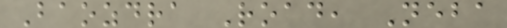Baozdra Road, Neba
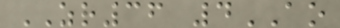ZR36 4AO
